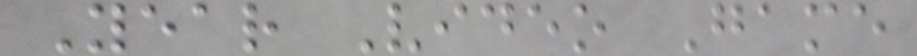Year Video Game
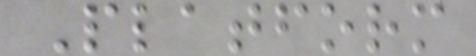Platform
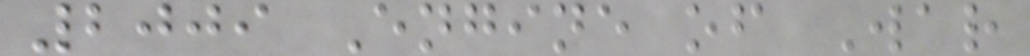2009 Engine of War
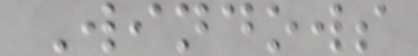Windows
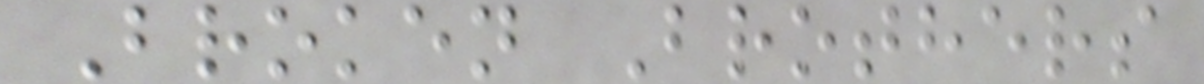Broken Brothers
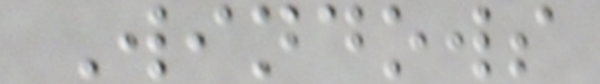Windows
